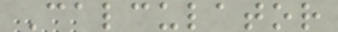Calculator
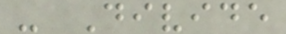- Divide
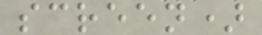screen)
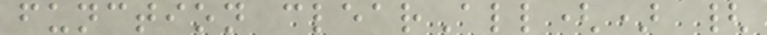function clearAll() {
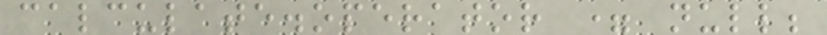calculate.operator = null;
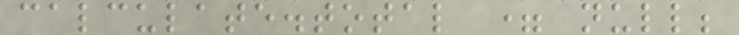calculate.total = null;
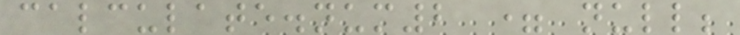calculate.num2 = null;
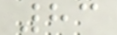83
